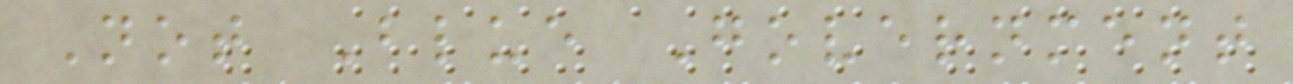Not Blue Government
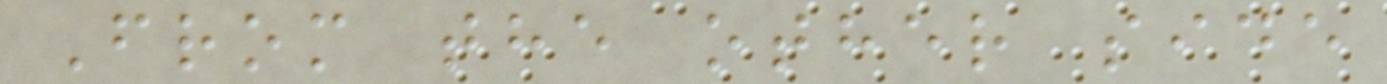From the other side
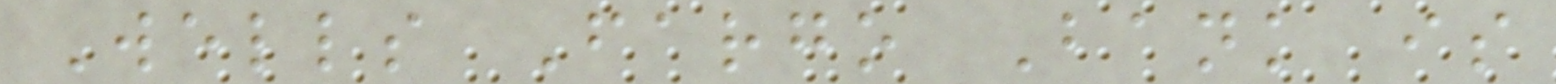Wells Fargo Bank is
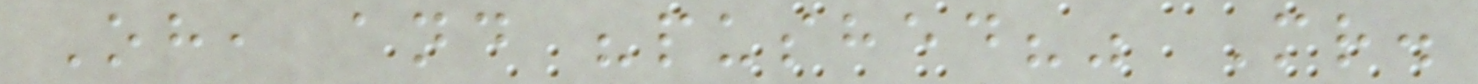Oh, and "pushed?" Mr.
